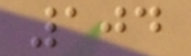104
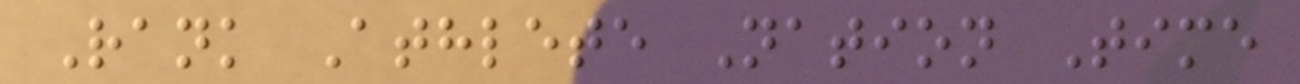Rank Athlete Nation Time
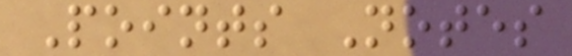Points Notes
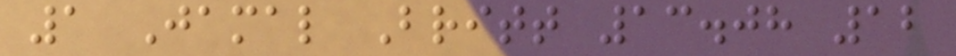1 Jamal Britt 13.08 12
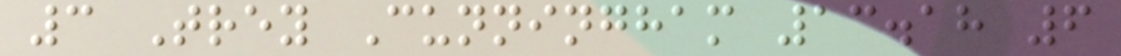3 Trey Cunningham 13.18 6
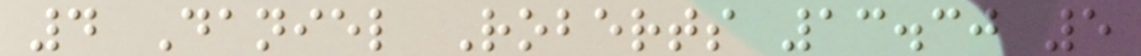4 Daniel Roberts 13.30 5
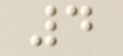4
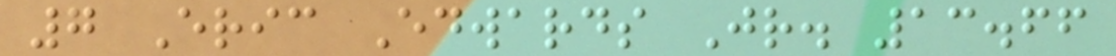7 Eric Edwards Jr. 13.66
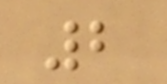2
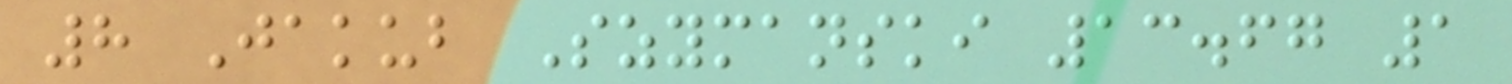8 Jakub Szymanski 13.67 1
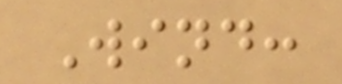Wind:
